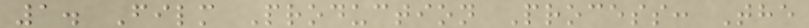1. Film Production Process: The
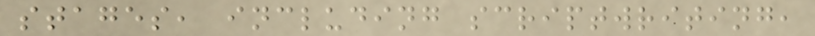stages, including scriptwriting,
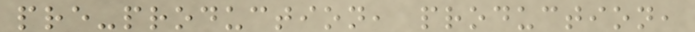pre-production, production,
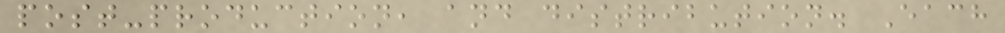post-production, and distribution. Each
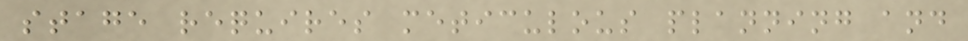stage requires meticulous planning and
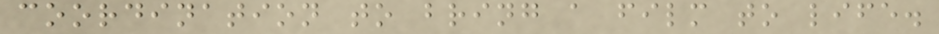coordination to bring a film to life.
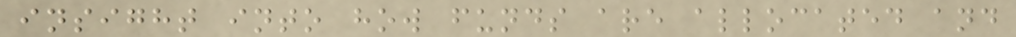insight into how funds are allocated and
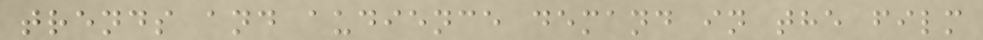trends and audience demand in the film
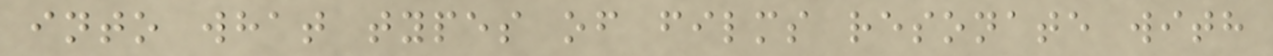into what types of films resonate with
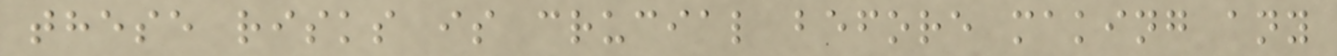these risks is crucial before making any
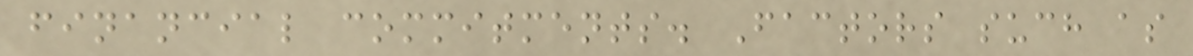financial commitments. Factors such as
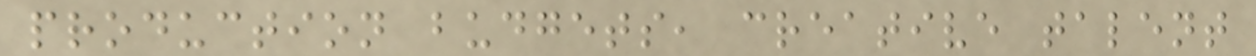production budgets, creative talent
